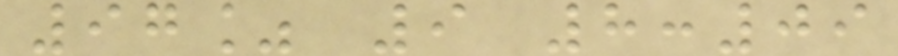97% 9 8:09
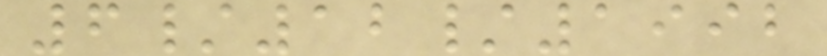6/12/1992
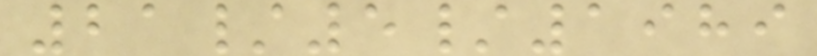21/5/1989
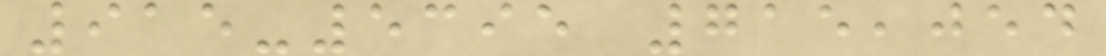915-5395 715,054
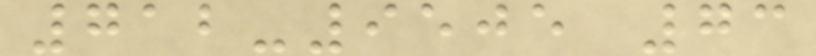712-9505 73
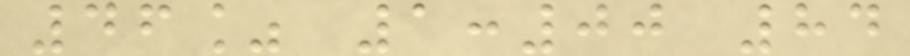46% 1:00 84
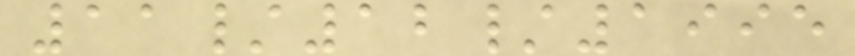11/12/1995
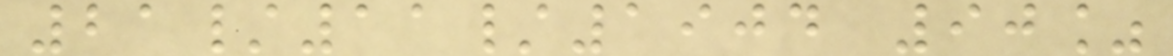21/11/1904 90%
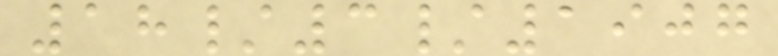18/3/1907
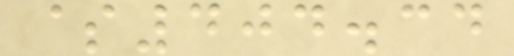$404.34
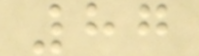87
